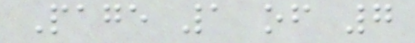Page 1 of 7
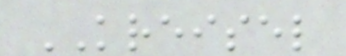KREISEL
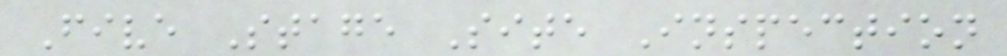Five Stage Site Inspection
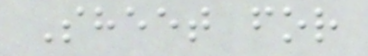Sheet for
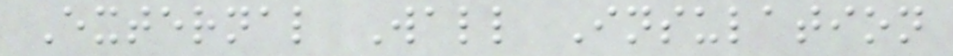External Wall Insulation
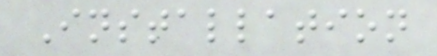Installation
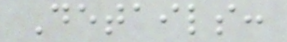Details:
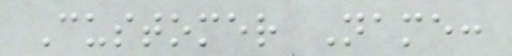Customer Name:
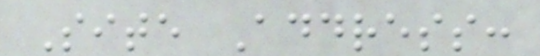Site Address:
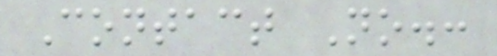Contact No.:
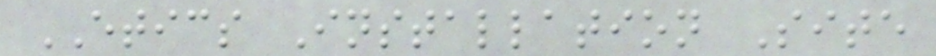ETICS Installation Site
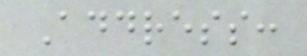Address:
